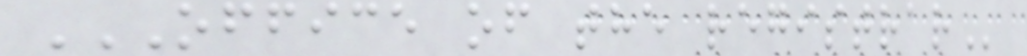OFFICE OF THE REGISTRAR
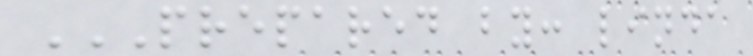PREPARED BY: LINDA
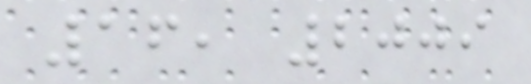16, 2009
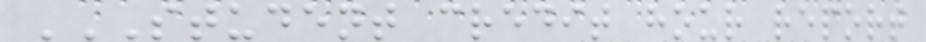STUDENT CREDIT HOUR REPORT
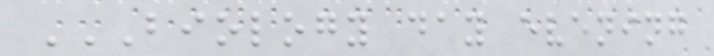BIOLOGY DAY EVENING
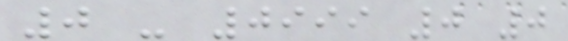0 - 0999 0 0
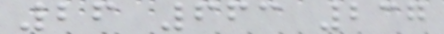26 663 237
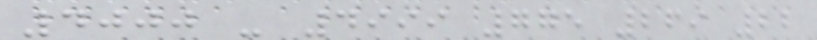4000 - 4999 775 269 22
